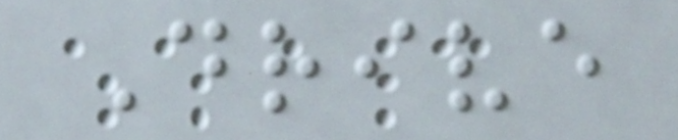Drive
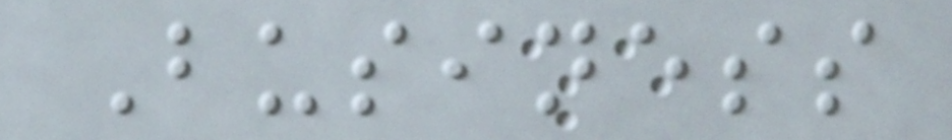Business
